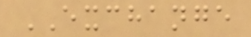EXCHANGE
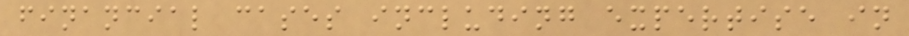financial cases including expertise in
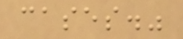cases."
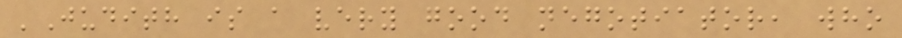'Judith is a very good negotiator, who
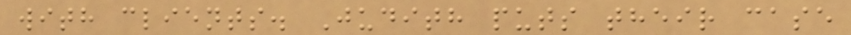with clients. Judith puts their case
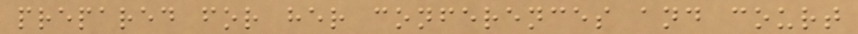prepared for her conferences and court
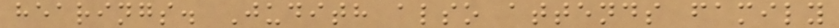hearings. Judith also attends family
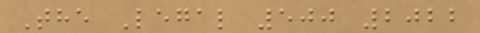The Legal 500 2022
